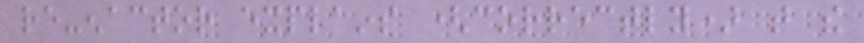re-enactor explains (correctly) that the
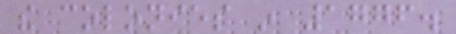the colonies in 1776.
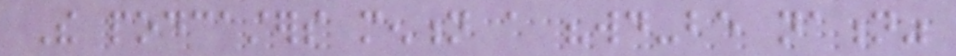The podcasters mention a "would-be nation"
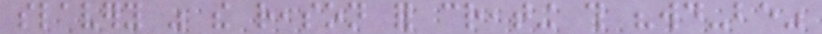slavery was the reason for creating this "would-be"
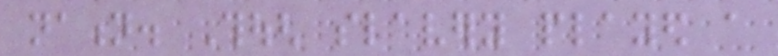nation. Though slavery played a
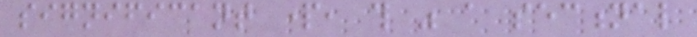significant part, this was a sectional
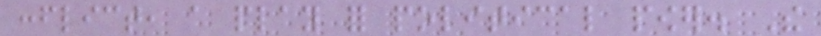conflict, a play for political power. The
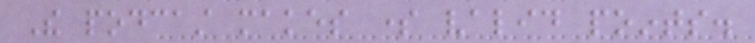The podcast makes some valid points.
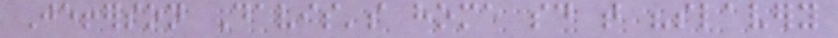Jefferson Davis's home said that "slavery
